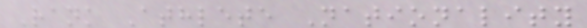Rank Athlete Nationality
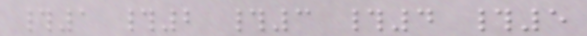#1 #2 #3 #4 #5
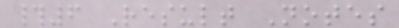#6 Result Notes
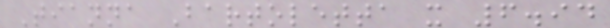Tianna Bartoletta x 6.94
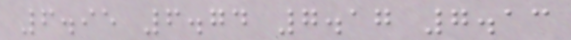6.95 6.74 7.17 7.13
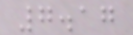7.17
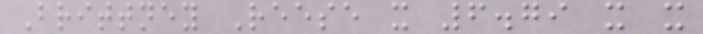Brittney Reese x 6.79 x x
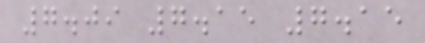7.09 7.15 7.15
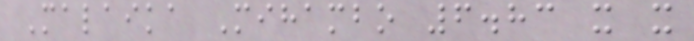Malaika Mihambo 6.83 x x
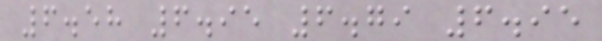6.58 6.95 6.79 6.95
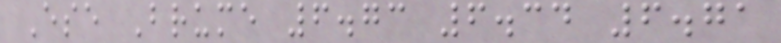Ese Brume 6.73 6.34 6.71
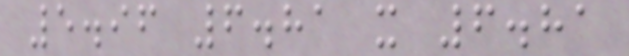5.96 6.81 x 6.81
